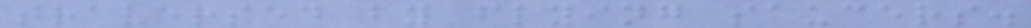traversed by flying saucers.
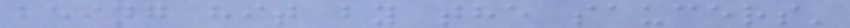being hit by the saucers'
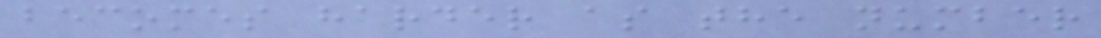becomes harder as the number
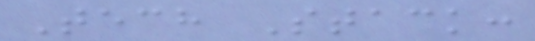Tech Stack:
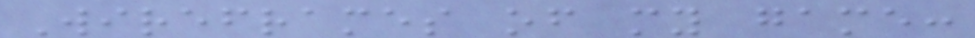Wireframes of my game:
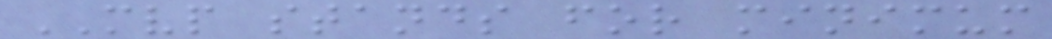MVP stands for minimum
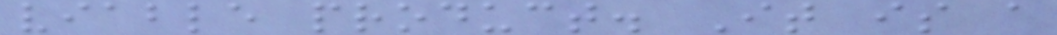viable product. It is a
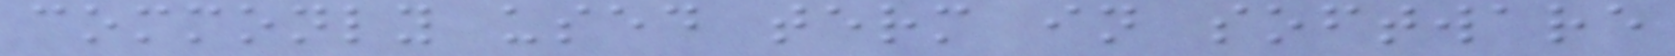commonly used term in software
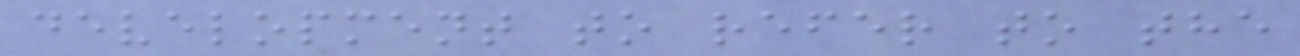development to refer to the
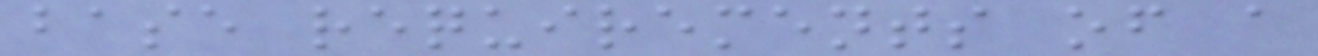base requirements of a
